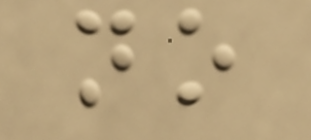no
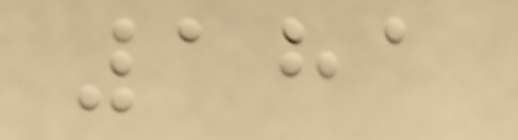181
